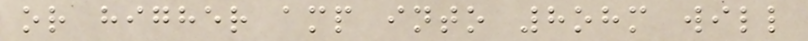or higher amp into 8ohm will
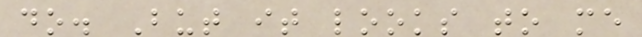do. But it looks to me
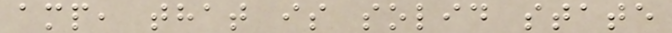amp, that is solid state
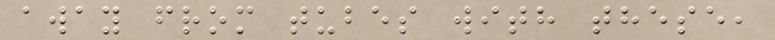away from tubes with these,
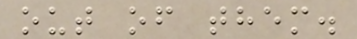out of them.
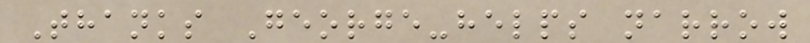Thanks George-helps narrow
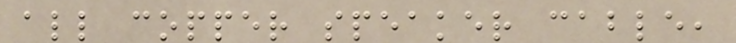all copper speaker cable,
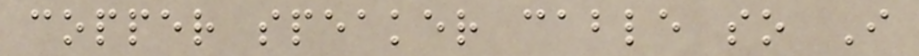copper speaker cable so I
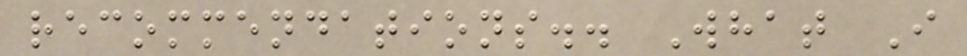recommendations.. What I
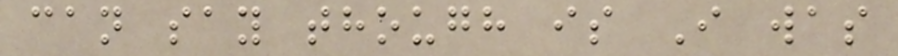can say though is I was
